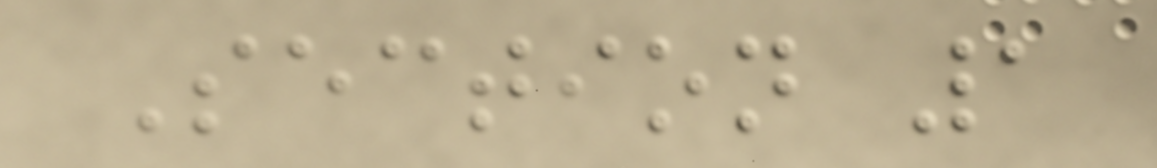Section 1
